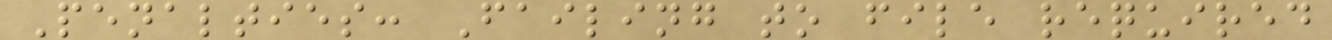Penalties: Failing to file required
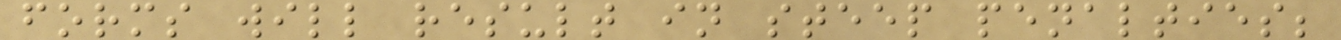forms will result in steep penalties;
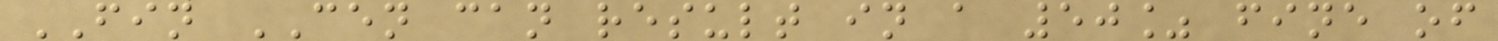FIN CEN can result in a 50% fine of
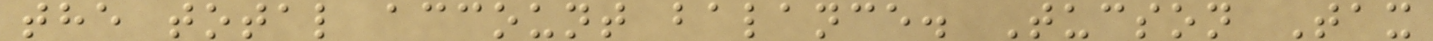the total account balance. Tucson Tax
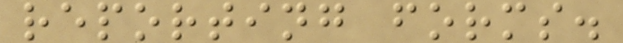reporting forms.
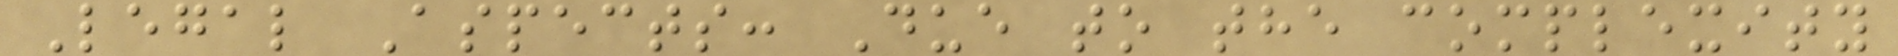Legal Aspects: Due to the complexity
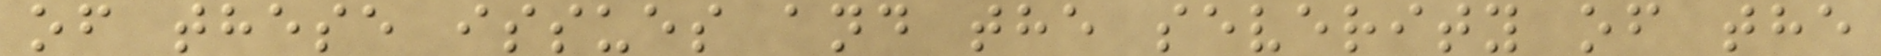of these issues and the severity of the
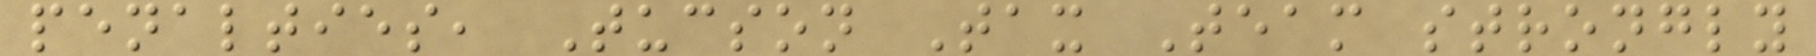penalties, Tucson Tax Team strongly
